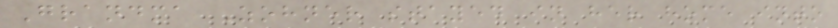Grandma Zohner stayed in her home into
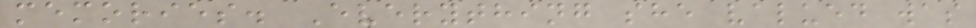memories. Everything she valued was
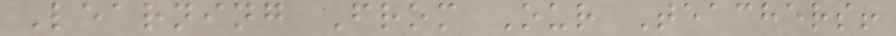Learning From Our Teachers!
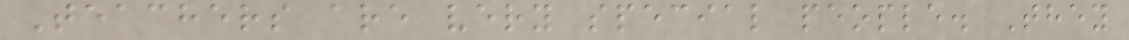Teachers are very special people. They
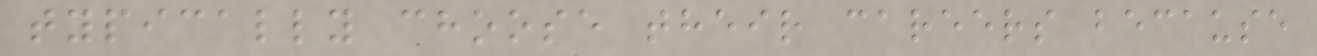typically choose their careers because
